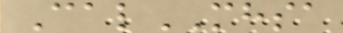CalMHSA
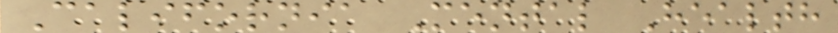California Mental Health
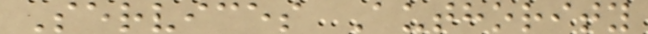Services Authority
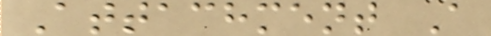Attachment A
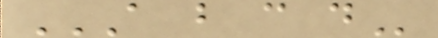A B C D
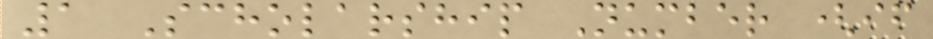1 Scholarship Number (if
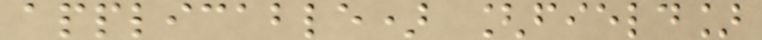applicable) [field]
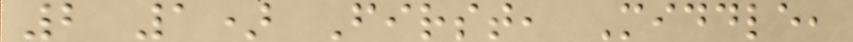2 1) First, Middle,
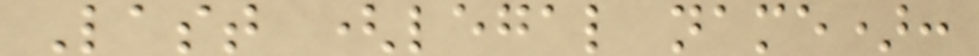Last (legal name):
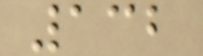132
